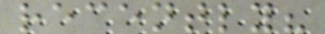recently?
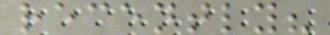recently?
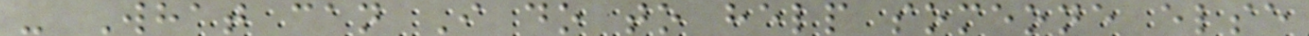- What can I do to help someone else
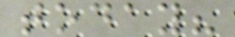today?
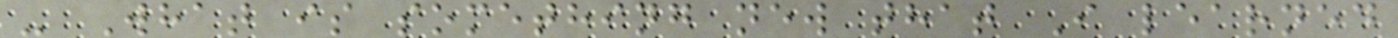- What is something new that I learned
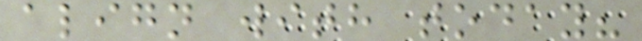align with today?
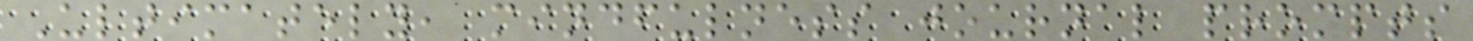Ultimately, mindfulness journal prompts
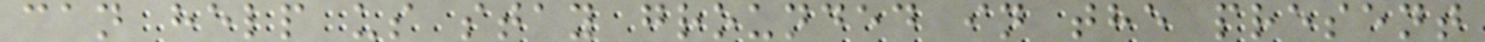can help us stay grounded in the present
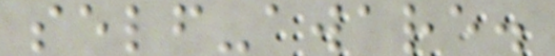self-aware.
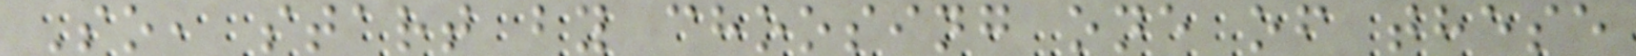So, start by choosing one of these
